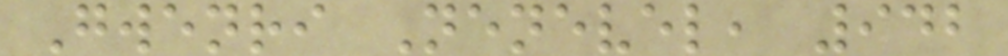Gwenri Nenevel, 942
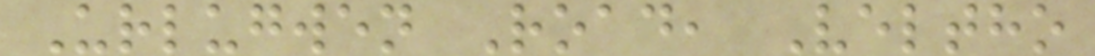Urlugwen Road, Veltho
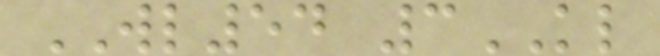WL54 3KL
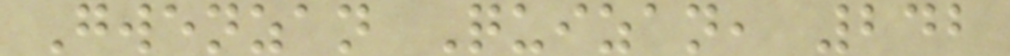Gwenzan Quizan, 242
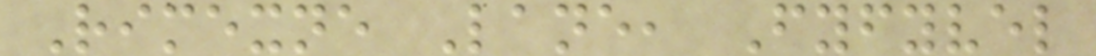Rimexne Lane, Fyfyvel
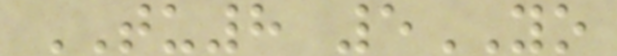TU8 5YO
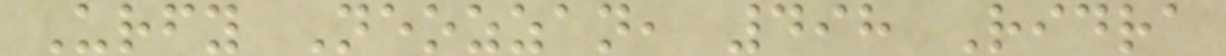Urfy Neozzan, 498 Ridra
